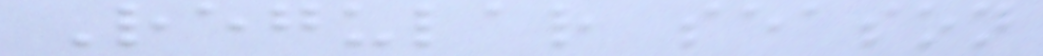Regular season
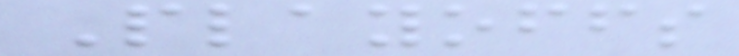Playoffs
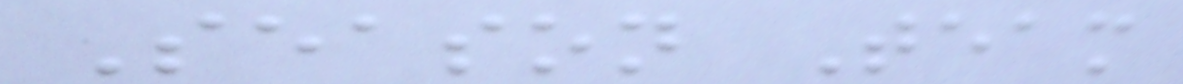Season Team
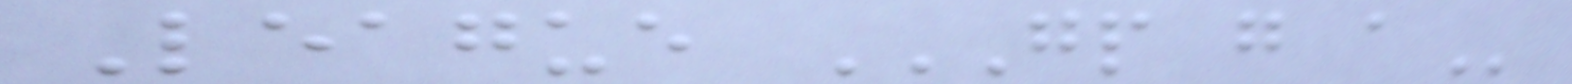League GP G A
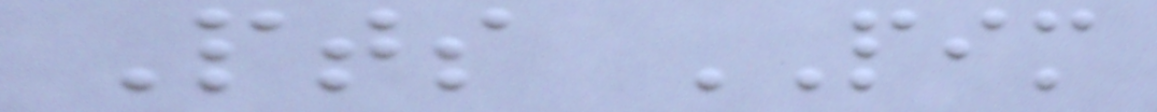Pts PIM
